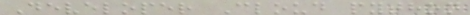Developer Cloud python
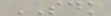SDK
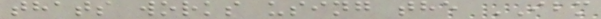thats works using the IBM
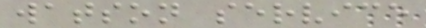watson service
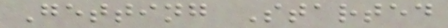Getting Started
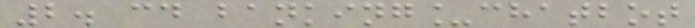2. cd banking_chatbot
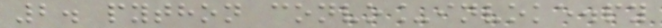2. python convo_invoke.py
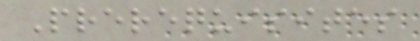Prerequisites
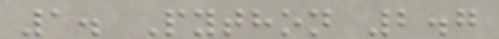1. Python 2.7
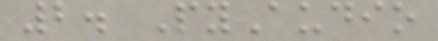2. PyAudio
